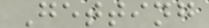Getting
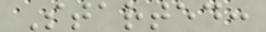Started:
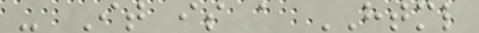- It is a HTML
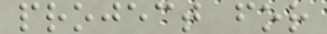project for
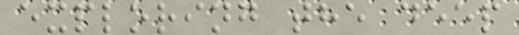exploring the deep
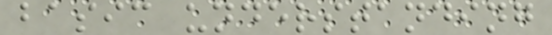basic understanding
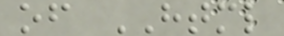of HTML
